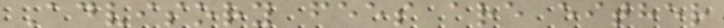Advisory fees are either
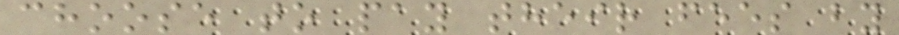choose to pay their fees by
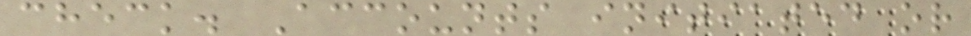check. Accounts initiated or
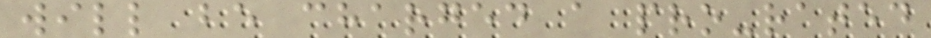will be charged a pro-rated
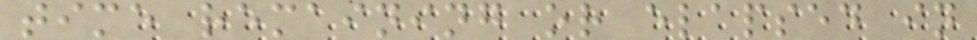time remaining or elapsed in
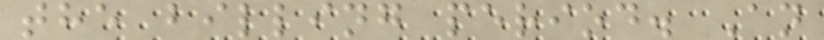the billing period. An
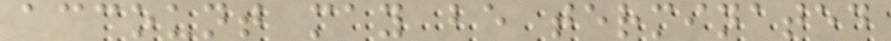account may be terminated
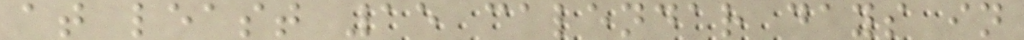at least 15 calendar days in
